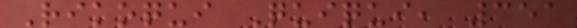Rikoqui Quiqui, 351
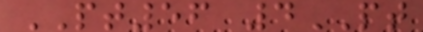PT56 4PT
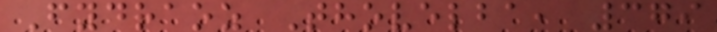Fydraoz Thovelba, 379
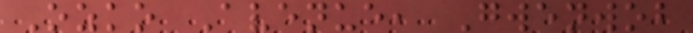Ozko Avenue, Gwenwob
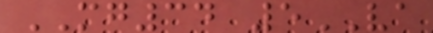MG34 5VA
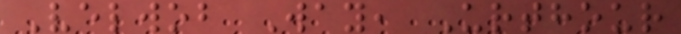Velwob Way, Urthour
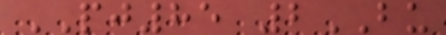PJ85 2BU
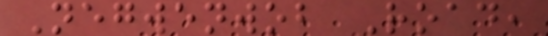Negwenwob Road,
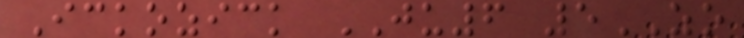Ickozick JU6 5ZO
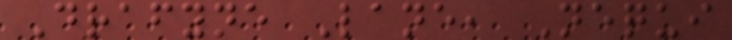Drafyne Lane, Nequi
